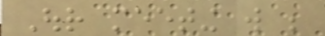Our meeting will be
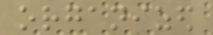organized
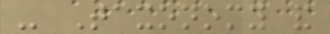- Taxonomy and
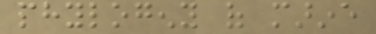phylogeny of marine
